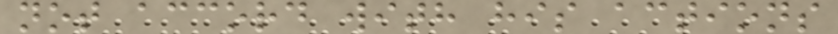not accord with his actions
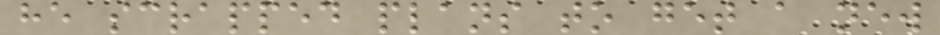he scrapped plans to get a new
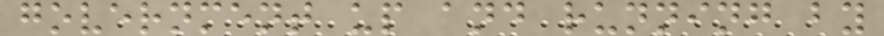government up and running by
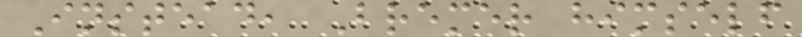Instead, Bremer himself
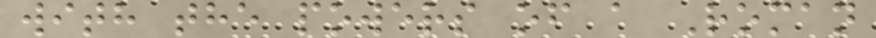with the powers of a Roman
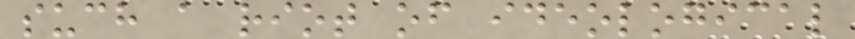such a riot of ideological
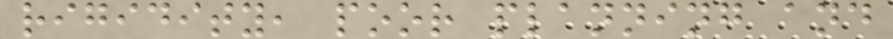rigidity, poor planning and
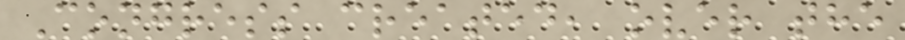Congress created, over the
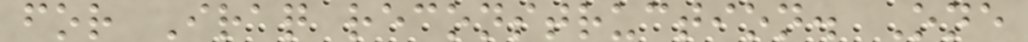for Iraq reconstruction. One
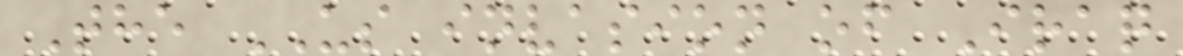The US invasion of Iraq
